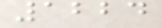1224
